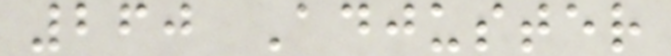260 Adjuster
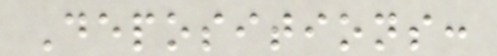Depositions:
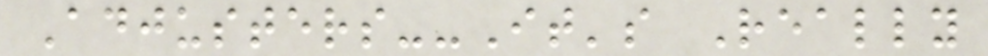Adjusters--It's Really
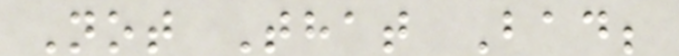Not That Bad;
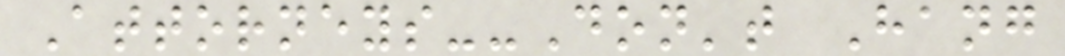Attorneys--Don't Hang
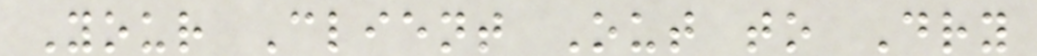Your Client Out to Dry
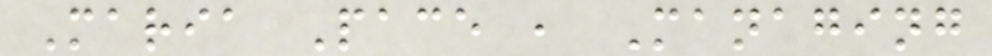Maria Pace , Managing
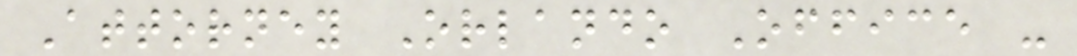Attorney Orlando Office -
